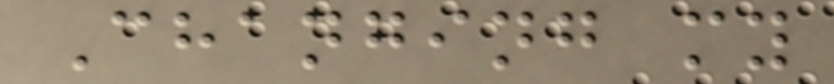Changing my
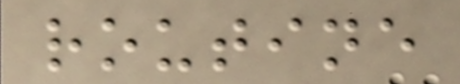routine
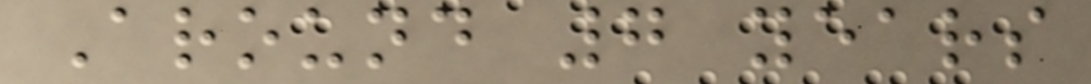Around 7 years
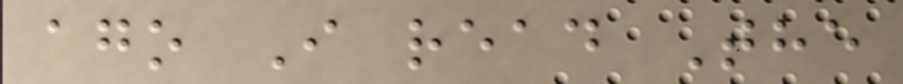ago I read The
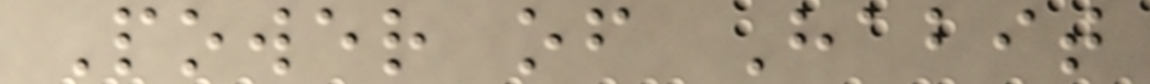Power of Habit
